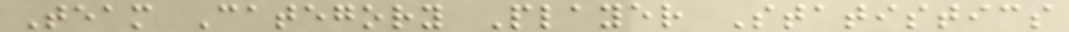Team Category Player Statistics
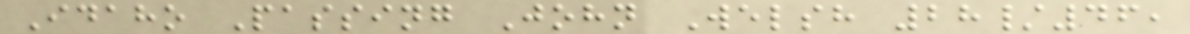Idaho Passing John Welsh 28/46,
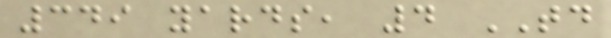349 yards, 4 TD
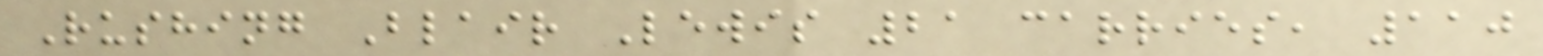Rushing Blair Lewis 21 carries, 110
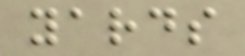yards
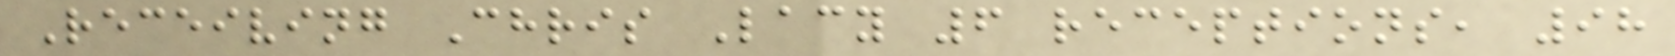Receiving Chris Lacy 6 receptions, 98
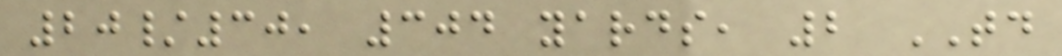20/30, 304 yards, 2 TD
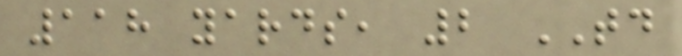118 yards, 2 TD
